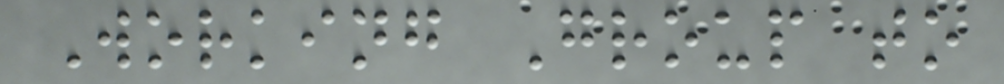Working Group to
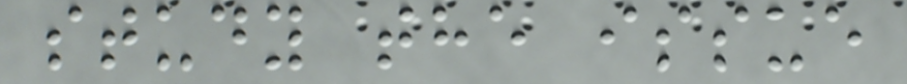study the issue
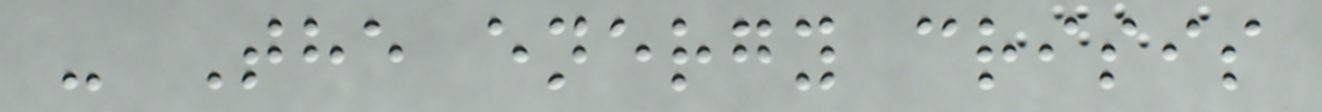- The energy crisis
